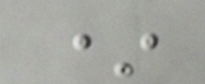*
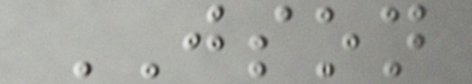JSON
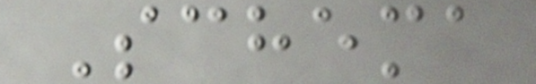Schema
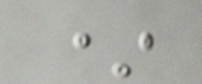*
